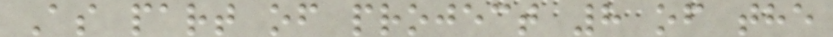As part of project 8 of the
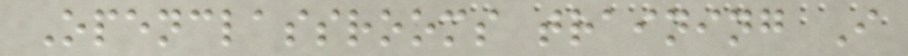Openclassrooms training I
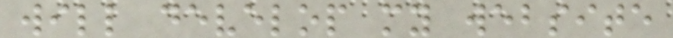will develop my website
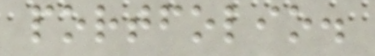portfolio.
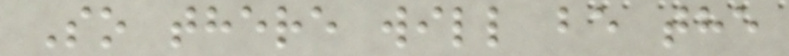So there will be the
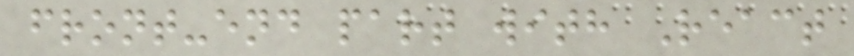front-end part with React
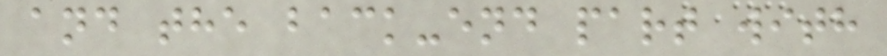and the back-end part with
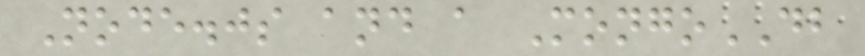Node.js and a MongoDB
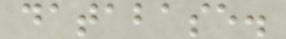database.
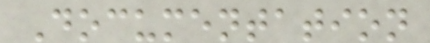Documentation
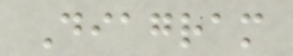Diagram
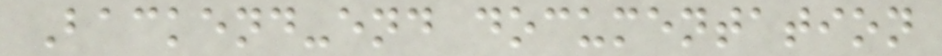Backend-end documentation
